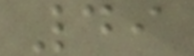49
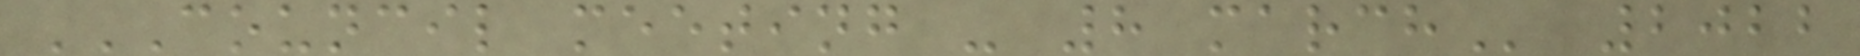COUNCIL MEETING - 8 MARCH 2022
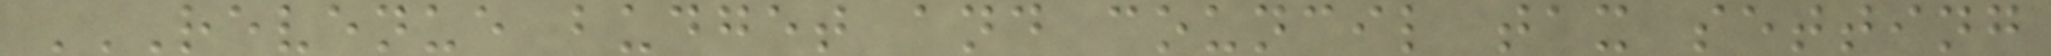REVENUE BUDGET AND COUNCIL TAX SETTING
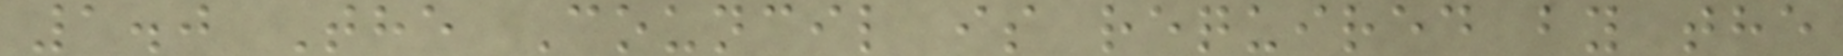1.0 The Council is required by the
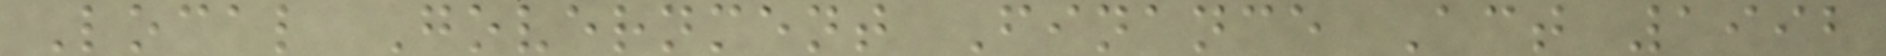Local Government Finance Act 1992
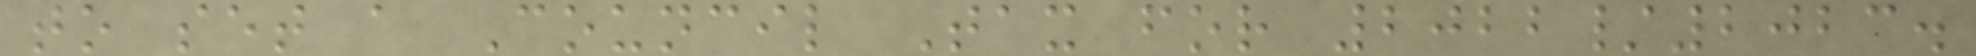to set a Council Tax for 2022/2023.
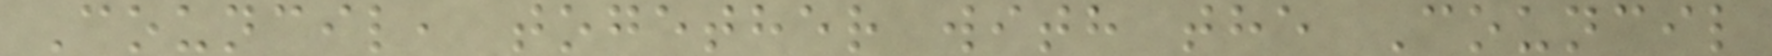Council, together with the Council
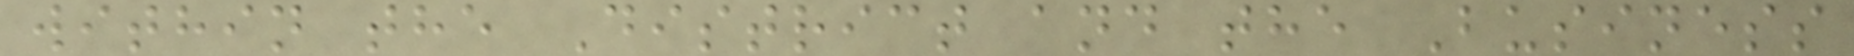within the District and the Business
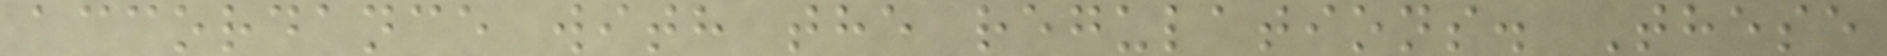accordance with the regulations. These
